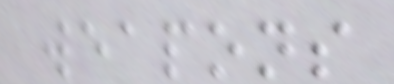weapons
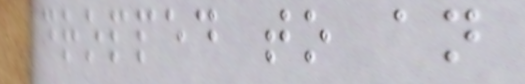dropped to an
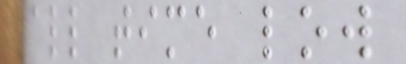all time low
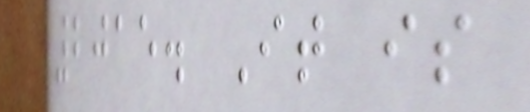2015. It is
